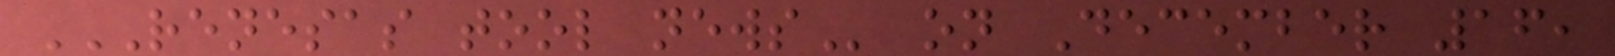RENESAS TOOL NEWS on December 16,
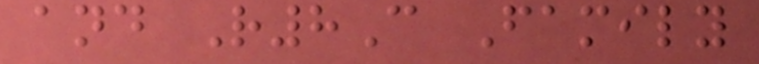and R8C Family
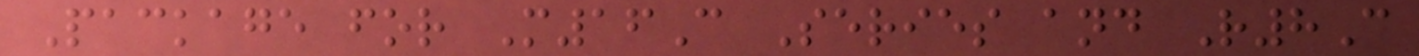Package for M16C Series and R8C
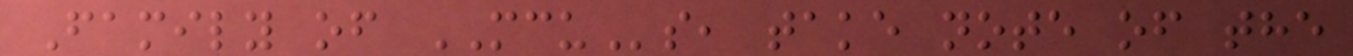Family of MCUs, take note of the
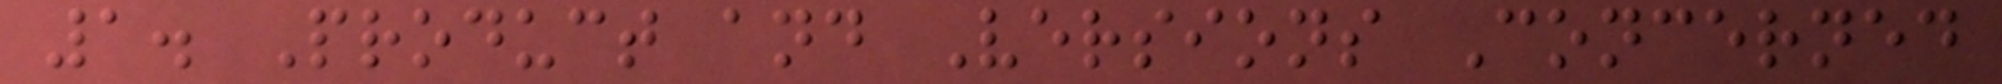1. Product and Versions Concerned
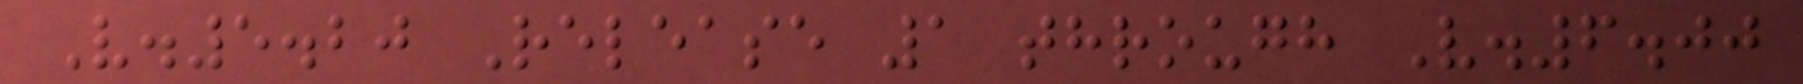V.5.20 Release 1 through V.6.00
